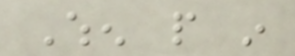When people in
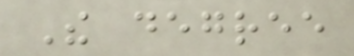The degree
